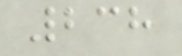238
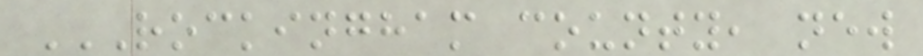ROCKINGHAM COUNTY, NEW
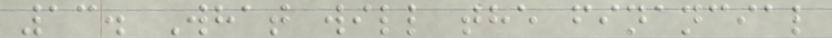13. What will the financial
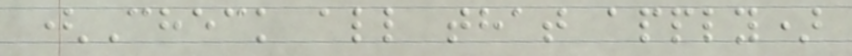(Check all that apply)
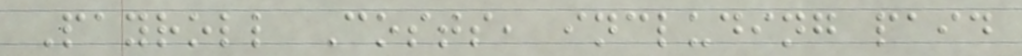Payroll Costs, including paid
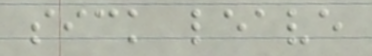sick leave
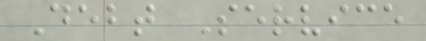Debt Service
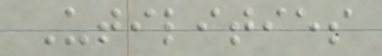Utilities
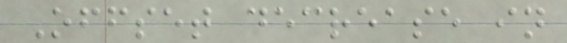Offset decrease in
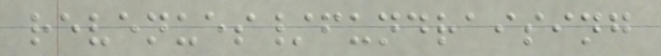revenues/fundraising
